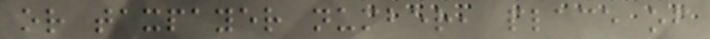or taxpayer number, place of
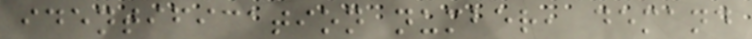identification number, demand
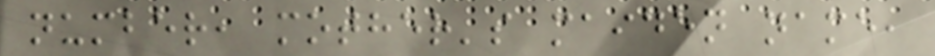number, mother's maiden name,
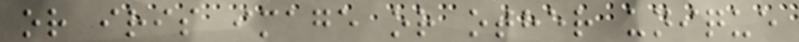or iris image or other unique
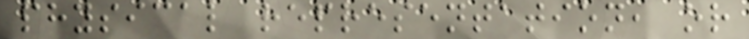physical representation, or
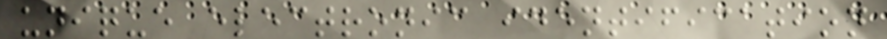unique electronic identification
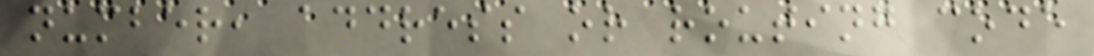number, address or routing code
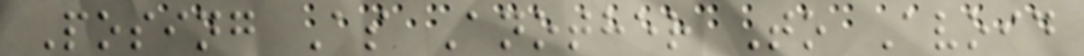Posing As Another To Avoid
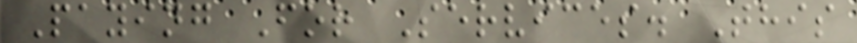Paying For Services. This
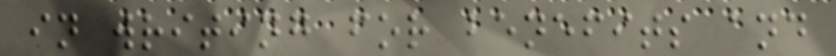in writing for benefits and
